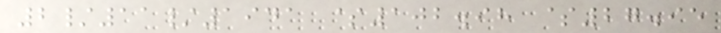2/11/1941 $102.98 $27.95
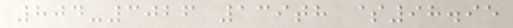804-3026 139th $98.95
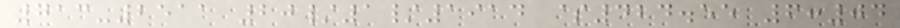713-2511 20/1/1914 $424.55 6:04
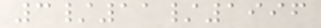3/11/1996
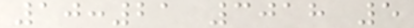10:21 3018 5
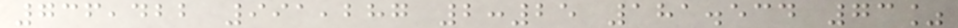736,422 991,287 2:25 181.534 73%
